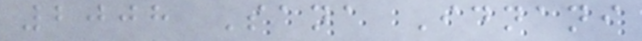2008 Sana Idnani
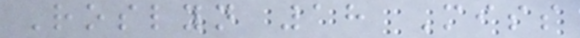Roslyn 18 Miss
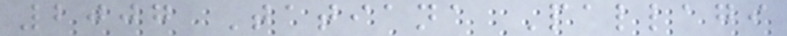2007 Tatiana Pallagi
